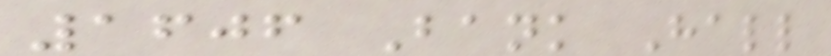1606 Bank Hall
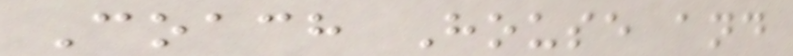Coach House and
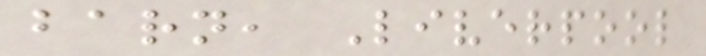barn, Liverpool
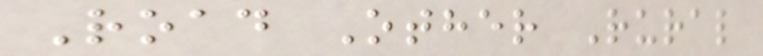Road Other Rural
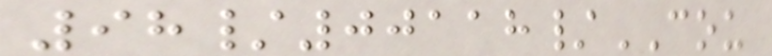98/00118/COU
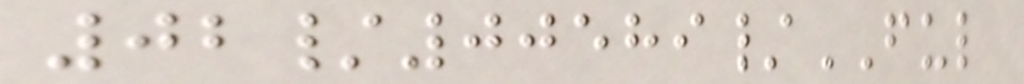02/00589/FUL
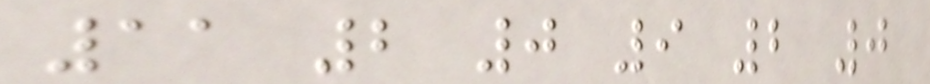11 2 0 9 2 0
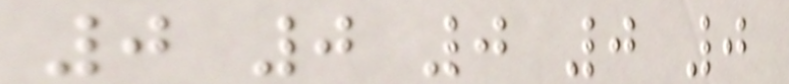0 0 0 0 0
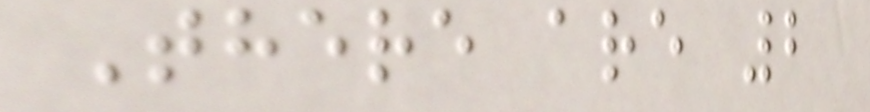There are 2
